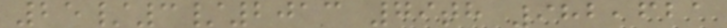25/3/2013 79th 982,621
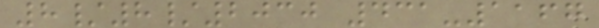8/8/2030 431-1167
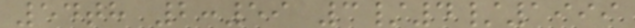54th 2:59 3/4/1999
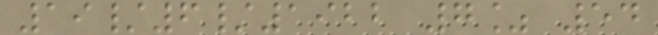19/6/1922 7% 54
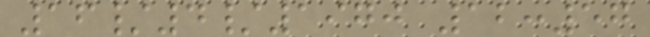16/4/1970 12:57
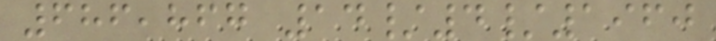686,867 14/4/1960
